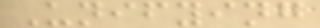Unifying
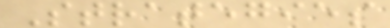Strategies
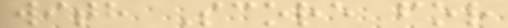with Score for
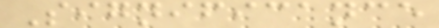Significance
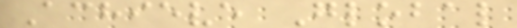Achieve Global
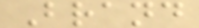Brand
